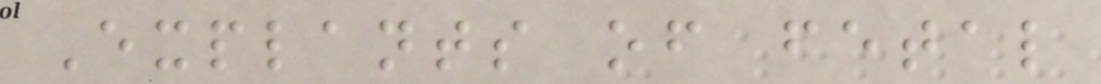Explants of fetal
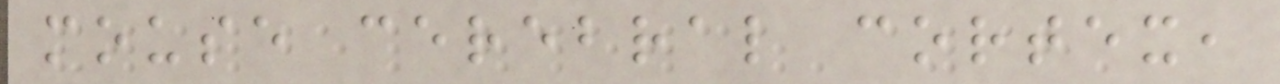mouse cerebral cortex,
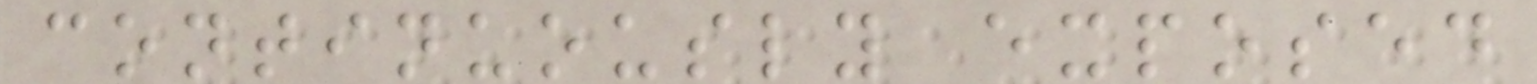continuously exposed
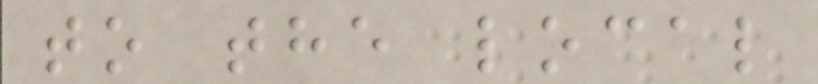to the local
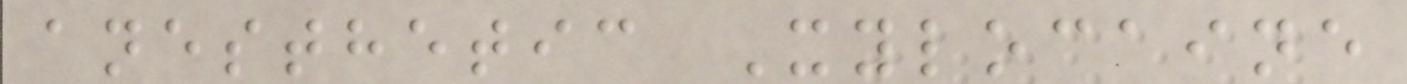anesthetic Xylocaine
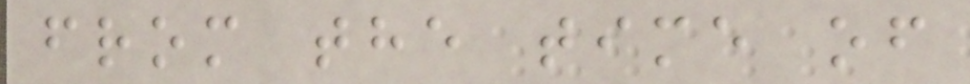from the time of
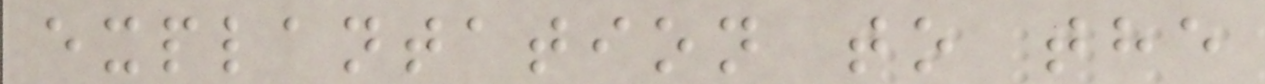explantation to the
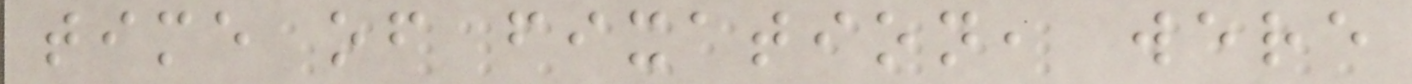time of fixation, were
